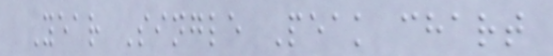Year Single Peak chart
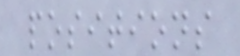positions
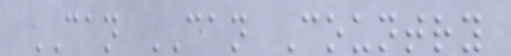CAN CAN Country
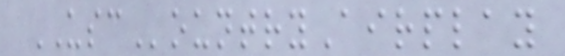USCountryAirplay
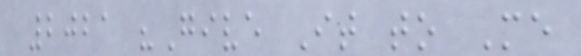2021 "Give It to Me
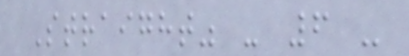Straight" - 6 -
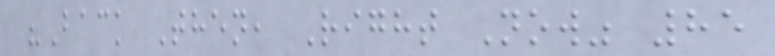"Back Then, Right Now" 85
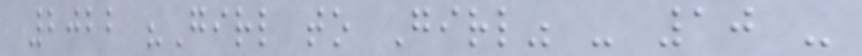2022 "Girl to Girl" - 10 -
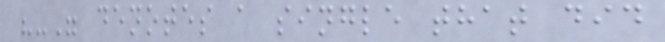"-" denotes a single that did
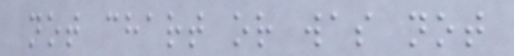not chart or was not
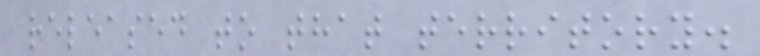released to that territory.
